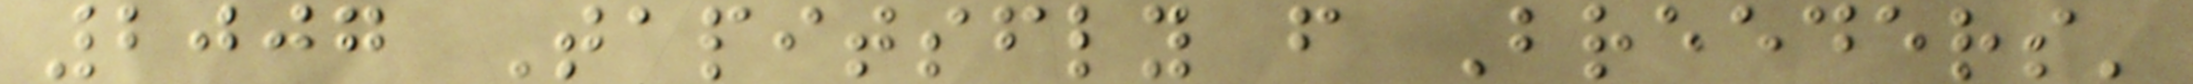2007 Tapitsfly f Breeders'
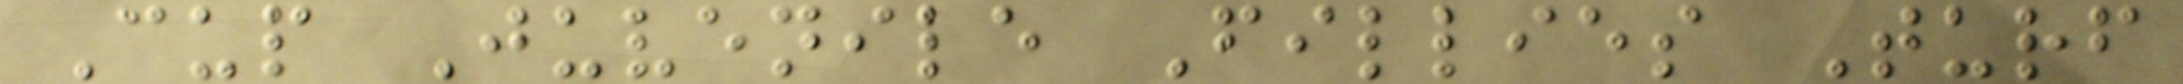Cup Juvenile Fillies Turf
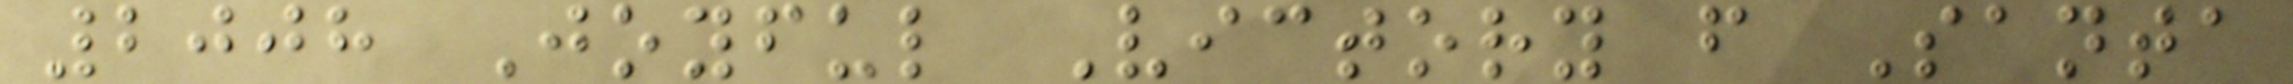2008 Joyful Victory f Santa
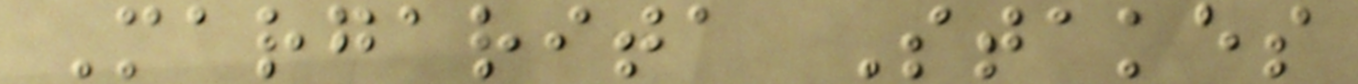Margarita Stakes
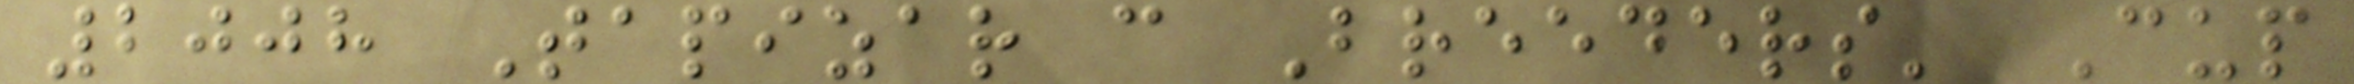2008 Tapizar c Breeders' Cup
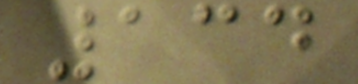134
